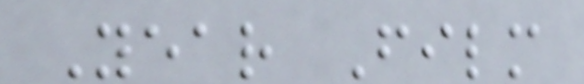Year Film
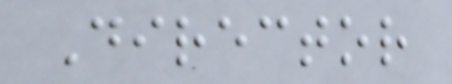Director
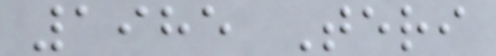1985 Teri
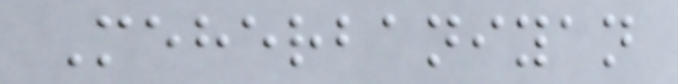Meherbaniyan
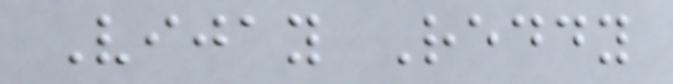Vijay Reddy
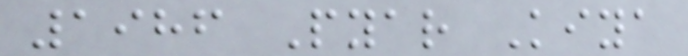1986 Pyar Kiya
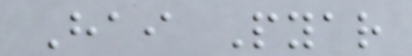Hai Pyar
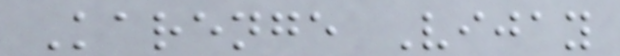Karenge Vijay
